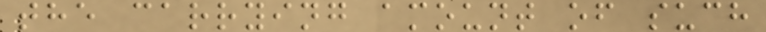the carrying amount of such
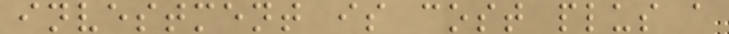investment is cost plus a
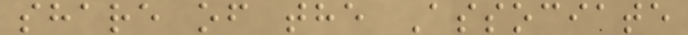share of the Associate
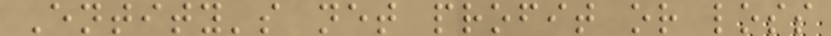Entity's net profit or loss
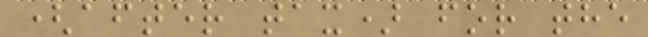(after tax) for the
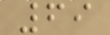69
